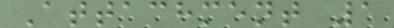Attachment 1
